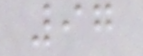97
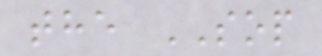the SOP
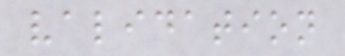validation
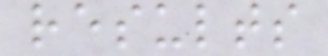results
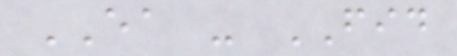EA - FID
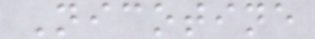Nicotine
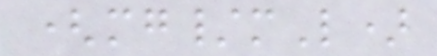(mg/mL)
